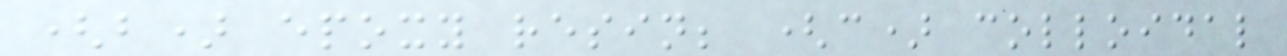(b) epoxy resin; (c) colloidal
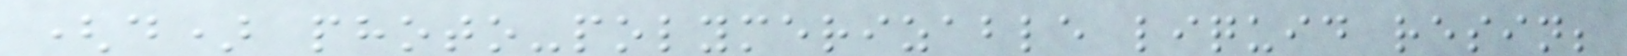(d) photo-polymerizable liquid resin;
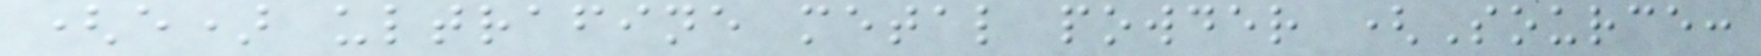(e) ultrafine metal powder (Source:
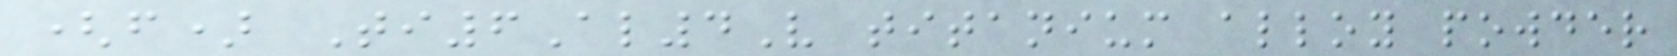(f) Ti6Al4V titanium alloy powder
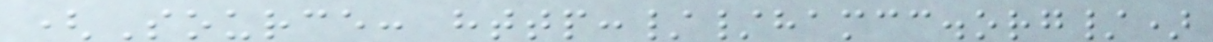(Source: http://hamcc.org/)
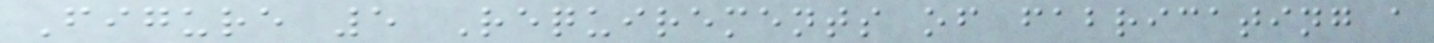Figure 5 Requirements of fabricating a
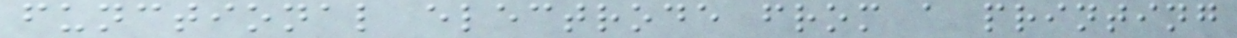functional electrode from a printing
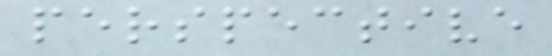perspective
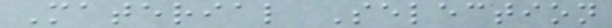Material Selection
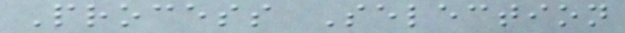Process Selection
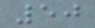50
